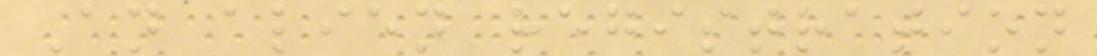An alien registration
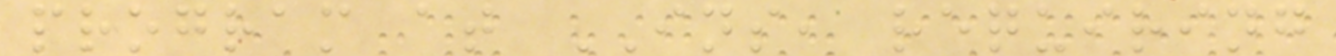program at INS, requiring
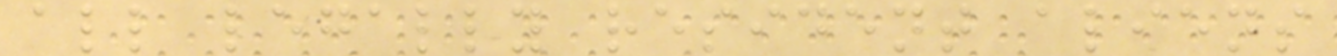all legally resident aliens
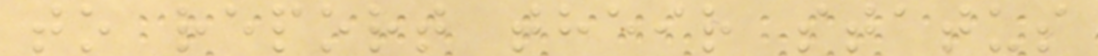to report their status
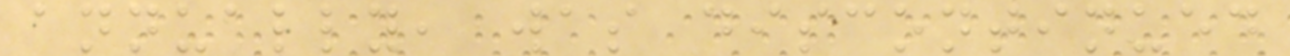annually, was discontinued
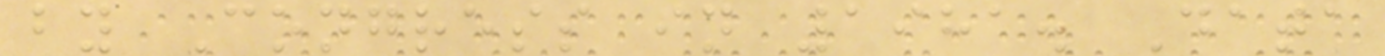by Congress in 1981. Data
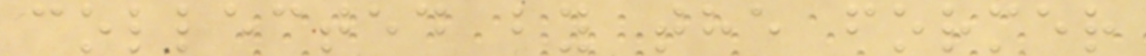collected by the former
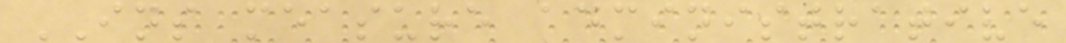INS measure administrative
